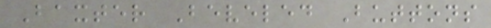Baxter Beveled Buttons
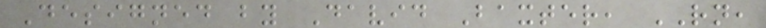Designed by David Baxter, RN,
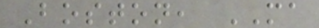Boston, MA
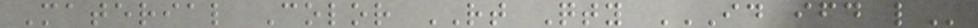Material Color RT Qty ID IFD L
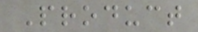Product
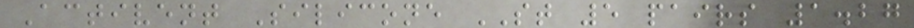Activent Silicone ST 5 pairs 1.27
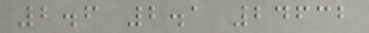2.6 2.1 24632
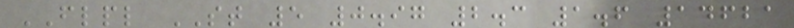FLPL ST 5 0.97 2.3 1.6 14621
